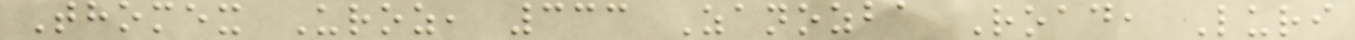Thomex Uroz, 333 Zanozba Road, Luri
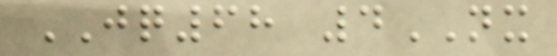JQ68 4NX
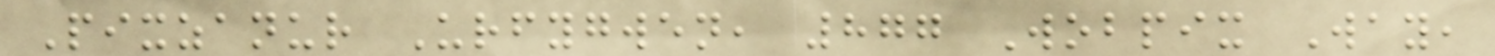Pixzanur Urfygwen, 877 Wobpix Way,
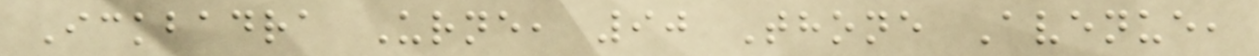Ickbadra Urne, 90 Thone Avenue,
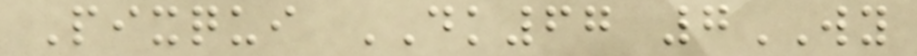Pixqui DK67 7WY
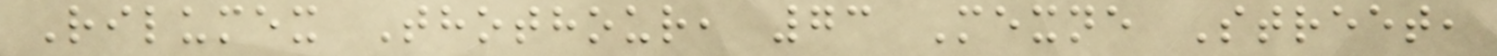Rilumex Thothour, 73 Mexne Street,
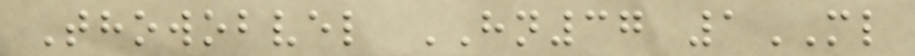Thowobvel HN37 1ML
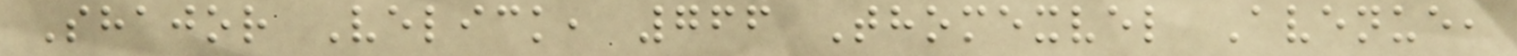Shajor Velick, 766 Thomexvel Avenue,
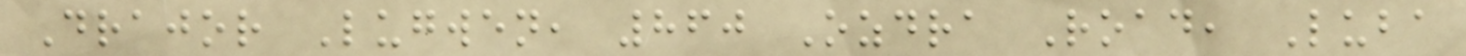Drajor Lugwen, 860 Ozdra Road, Luba
